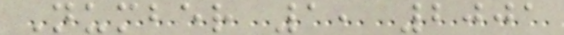Number 1, 2001
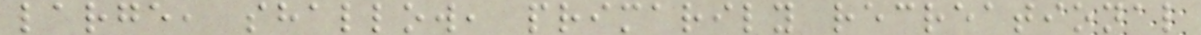large, shallow, primarily recreational
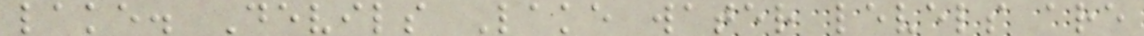lake. Devils Lake water levels are
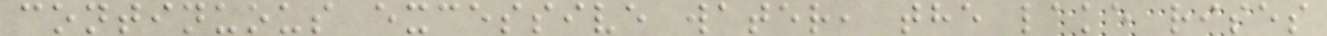continuous excessive water, the lake rises
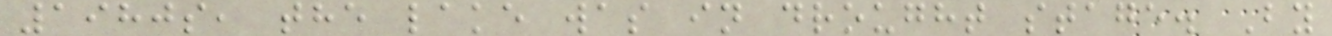1980s, the lake was in drought stage. By
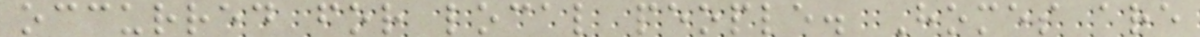occurred for local people. Homes are
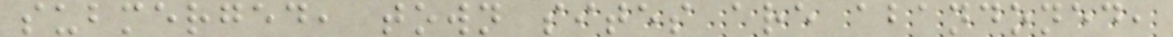submerged, town sites are abandoned,
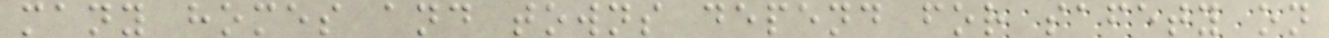many homes and towns depend for safety on
